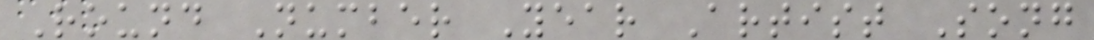Round Number Year Artist Song
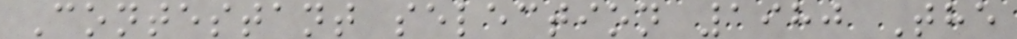Contestant selection 1980 The
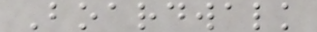Boardwalk
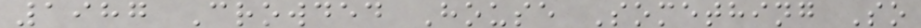1987 Crowded House Something So
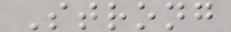Strong
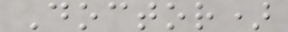Doctor)
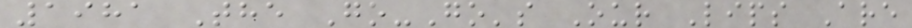1981 The Go-Go's Our Lips Are
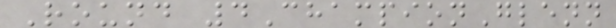Round 4ChampionGlenn
